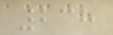238
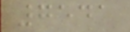7541
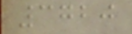3720
